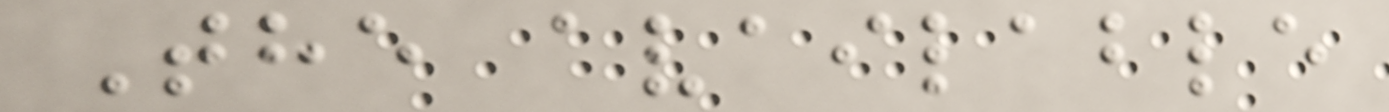The available
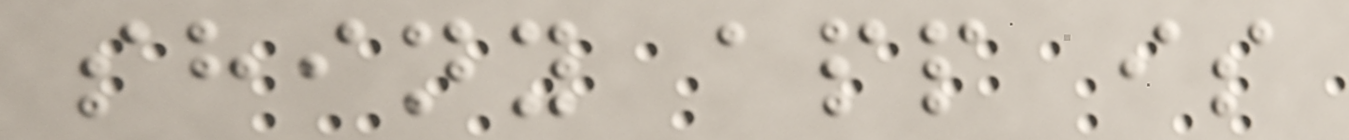shiny app is
